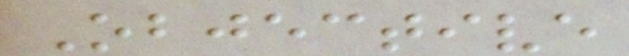Objective
